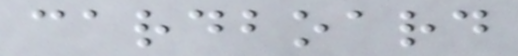cardboard
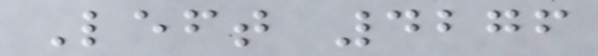Left 4276
